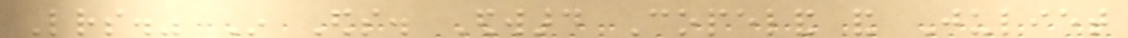Letters." In Eds. Edward Copeland and Juliet
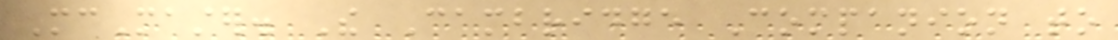McMaster. The Cambridge Companion to
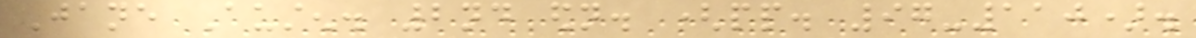Jane Austen. 2nd edn. (pp. 97-110).
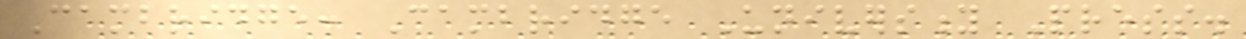Cambridge: Cambridge University Press.
